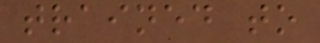trained to
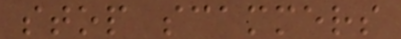stop scammers
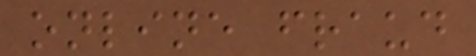online fraud
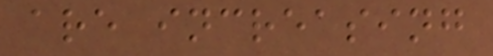are increasing
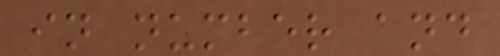in number and
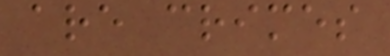are crimes
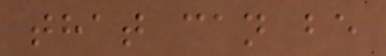that can be
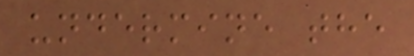undermine the
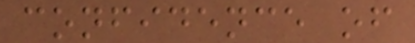confidence of
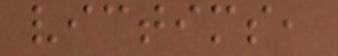victims,
